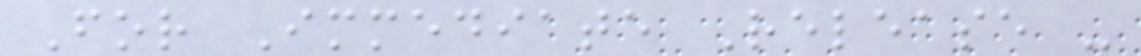For Immediate Release -
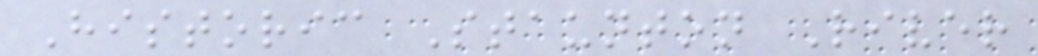Historic Staunton River
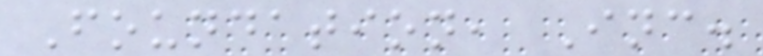Foundation, Inc.
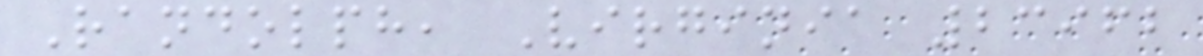Randolph, Virginia 23962
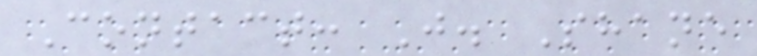Contact: J. Shane
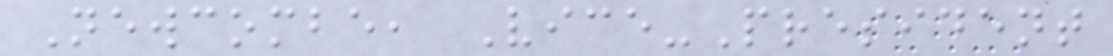Newcombe, Vice-President
